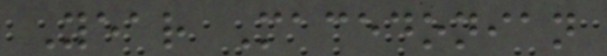Year Macedonian
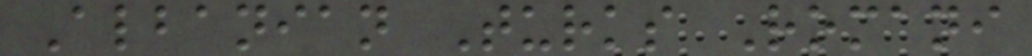Albanian Turks Romani
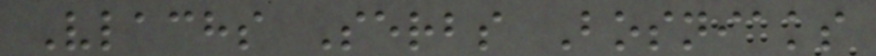Vlachs Serbs Bosniaks
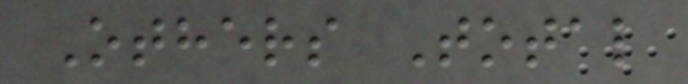Others Total
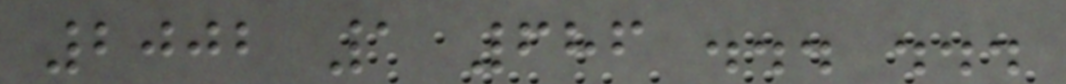2002 1 686 ... ...
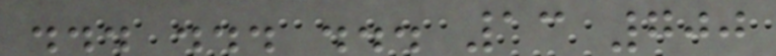... ... ... 13 700
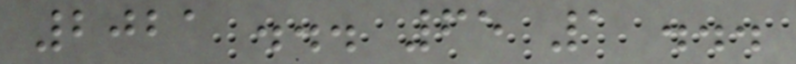2021 ... 65 1 ...
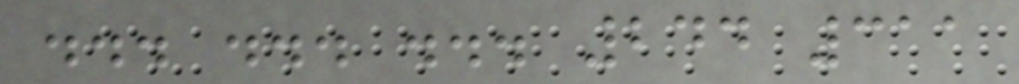... ... ... 244 311
